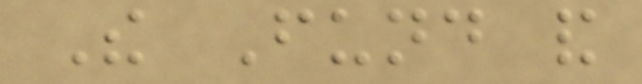The Fund and
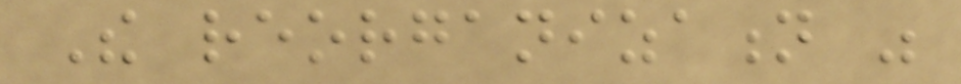The reorganization was
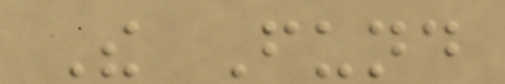The Fund
